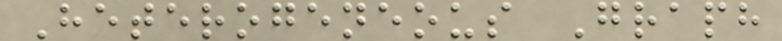Heterogeneous Graph
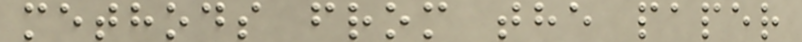methods from the paper
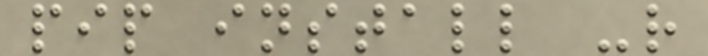pip install -r
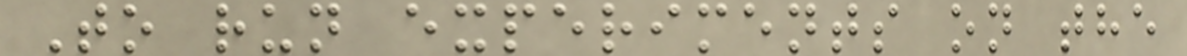To run experiments on the
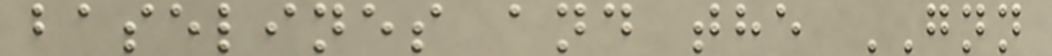baselines and the GNN
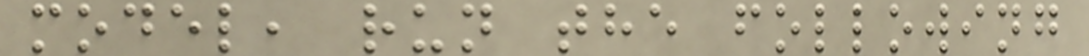model, run the following
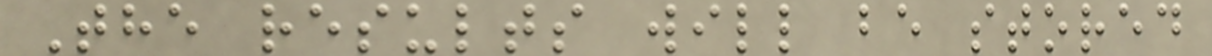The results will be stored
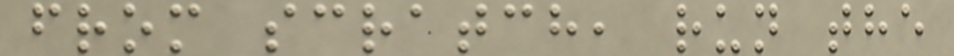from scratch, run the
